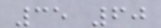35 60
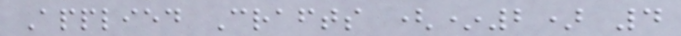Applied Crafts (*2) 4
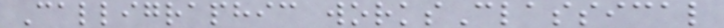Calligraphic worksClassical
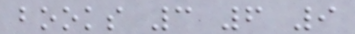books 3 6 9
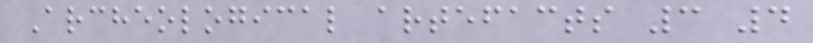Archeological artefacts 3 4
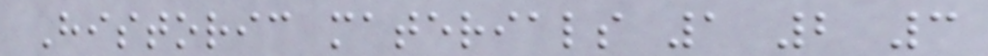Historic materials 1 2 3
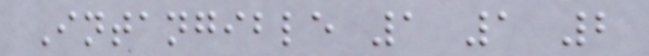Intangible 1 1 2
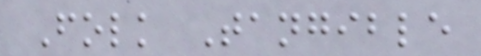Folk Tangible
